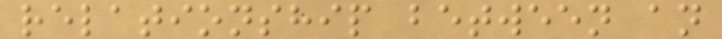relationship between an
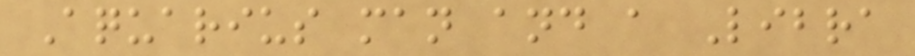Aquarius man and a Libra
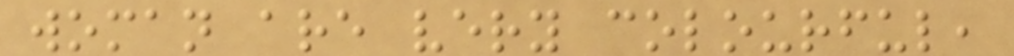woman are very colourful,
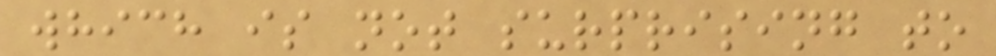which is not surprising to
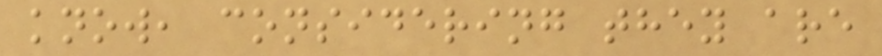know, considering they are
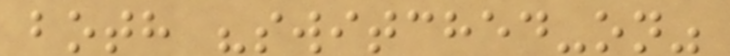both "switched-on"
